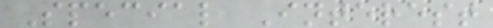Special Interest
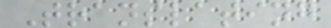Translating
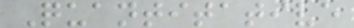Quantitative
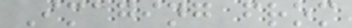Imaging from
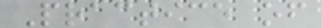Practice of
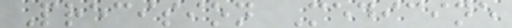Precision Medicine
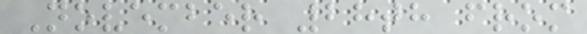November 28th from
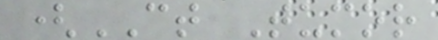(CT Tumor
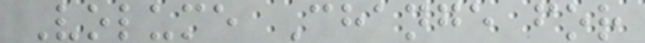Volume Change for
